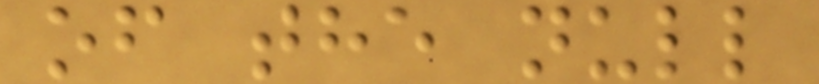of the null
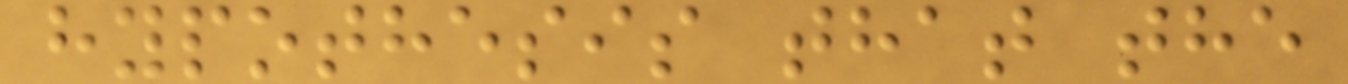hypothesis that the
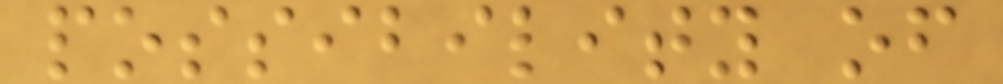possibility of
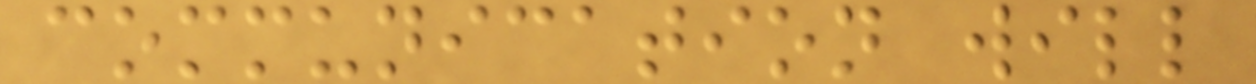communication will
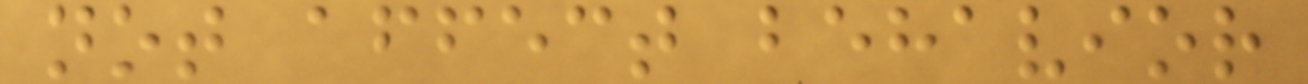not affect behavior
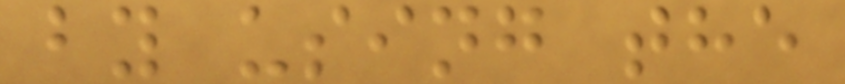by using the
